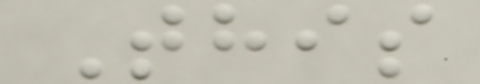This
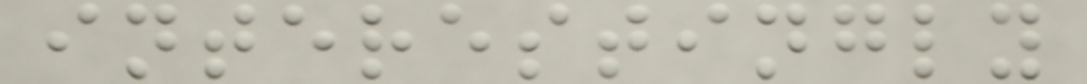interestingly
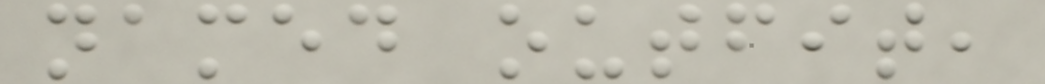named outfit,
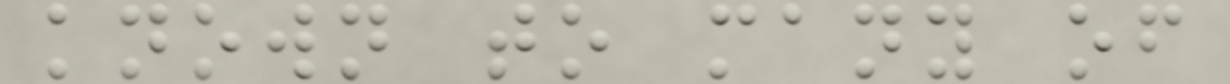known to many of
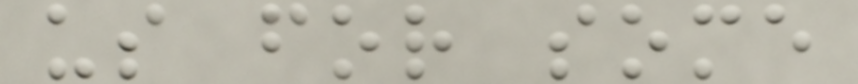us for some
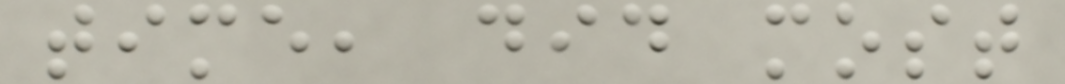time, did most
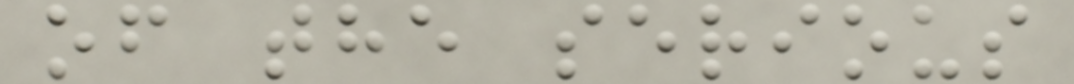of the serious
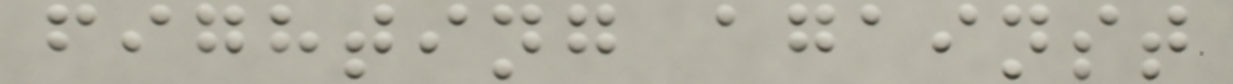fighting against
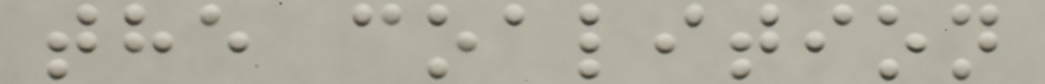the coalition
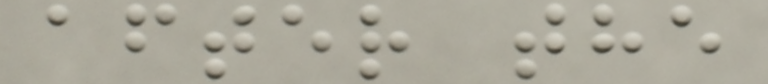after the
